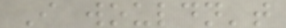I wouldn't
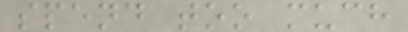spend too much
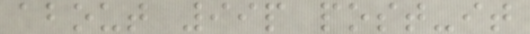about 99p post-it
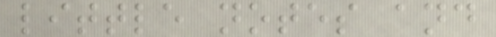little notes and
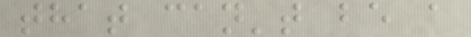that can't be a
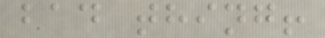bad thing!
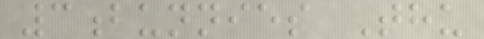3bunnies Thu
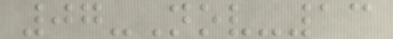07-Nov-13
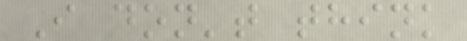I don't think
